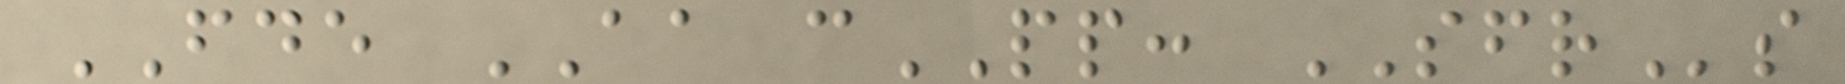FDE AA cPP: SFRs
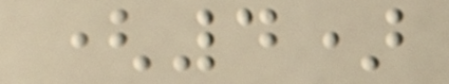(4)
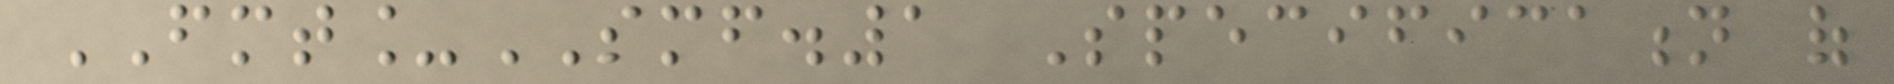FMT_SMF.1 Specification of
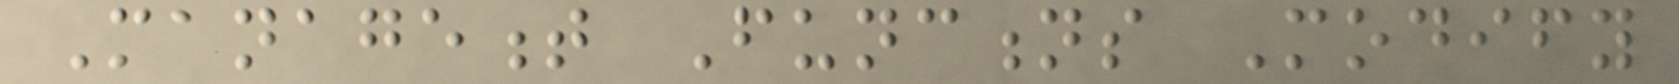Management Functions Modify
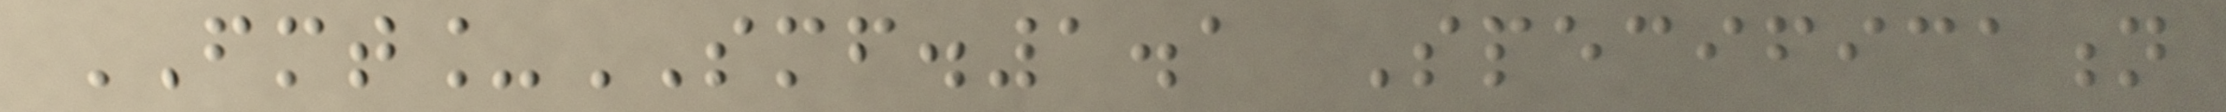FMT_SMF.1.1 Specification
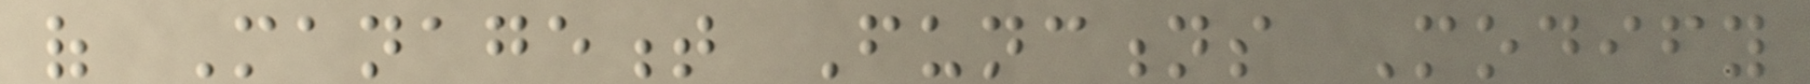of Management Functions Modify
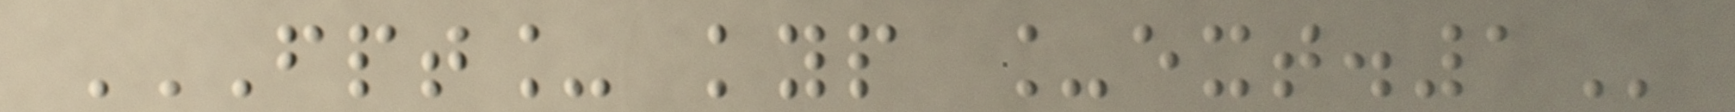FPT_ KYP _EXT.1
